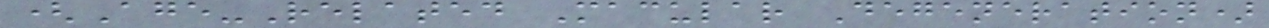(Age-Related Macular Degeneration)
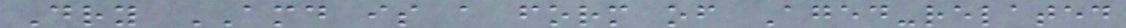Dry AMD is a form of Aged-related
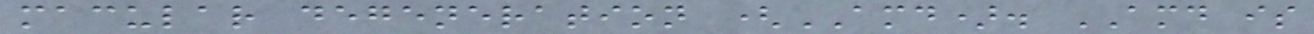macular degeneration (AMD). AMD is
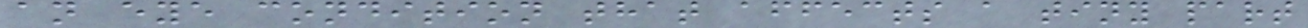an eye condition that affects a tiny part
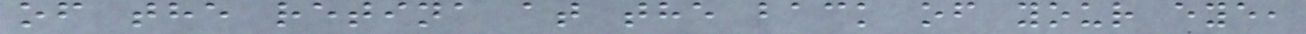of the retina at the back of your eye,
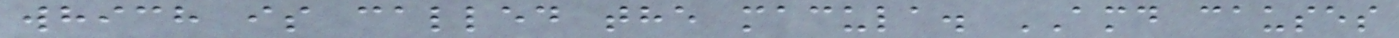which is called the macula. AMD causes
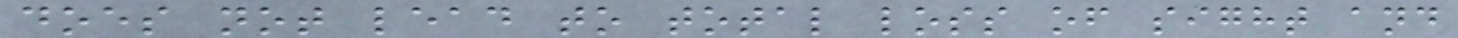does not lead to total loss of sight and
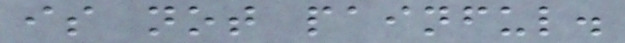is not painful.
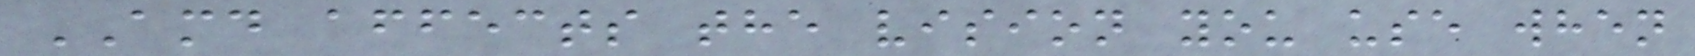AMD affects the vision you use when
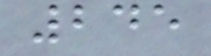245
